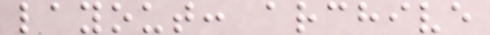layout: archive
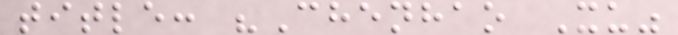title: "Chenhao Xu"
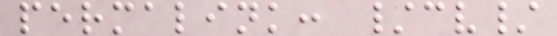permalink: /cv/
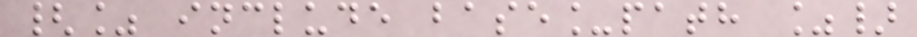{% include base_path %}
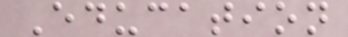Education
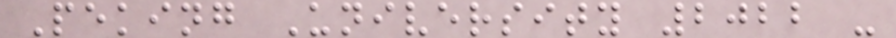Peking University 2022 -
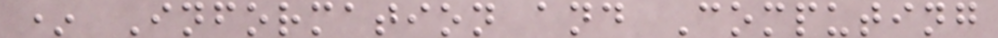* Information and Computing
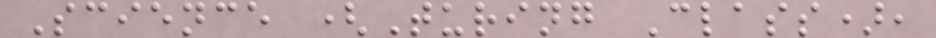Science (Turing Class),
